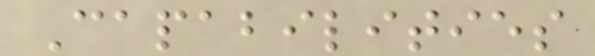Capabilities
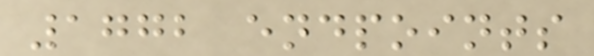1772 endpoints
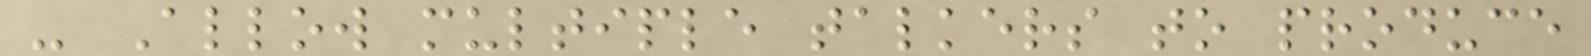- Allow multiple talkers to produce
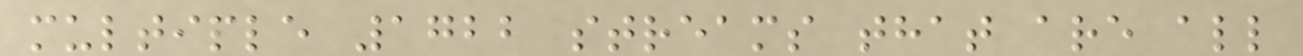multiple 1722 streams that are all
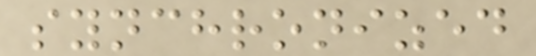synchronized
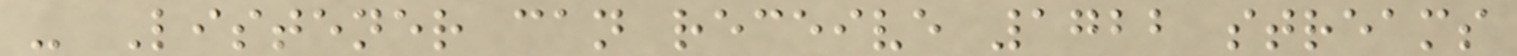- Listener can receive 1722 streams
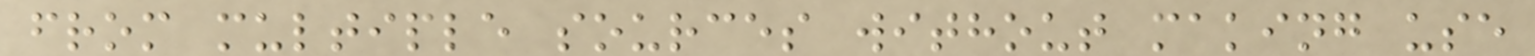from multiple sources without making use
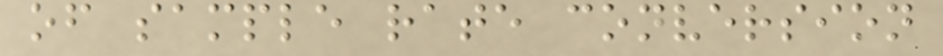of sample rate conversion
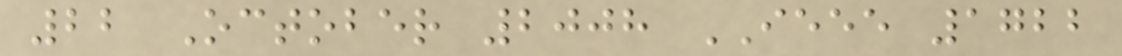22 October 2008 IEEE 1722
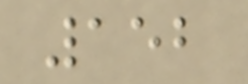152
